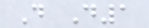D D1
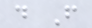d F
